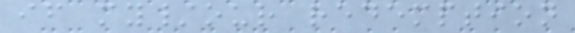if my/our redemption
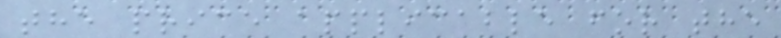the price applicable for the
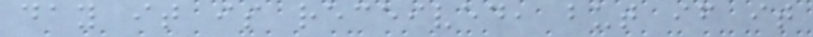day it is received, but if it
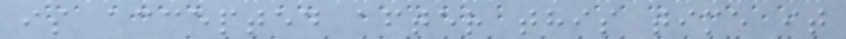is accepted after this time it
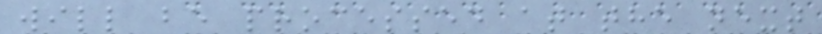will be processed at the next
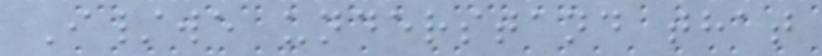I/we understand that
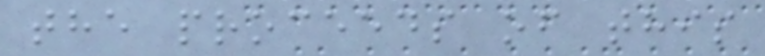the proceeds of this
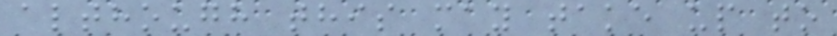although this may take up to
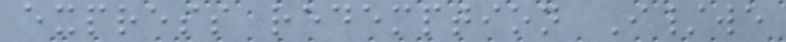express redemption I/we
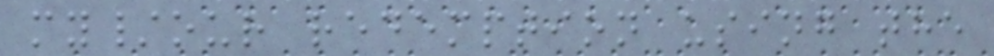my/our redemption using the
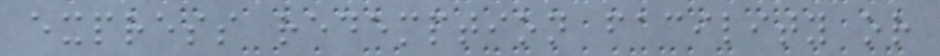express redemption facility or
